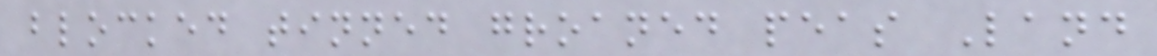blocked tinned groaned peas Land
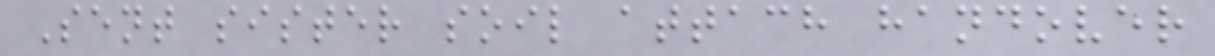Sent sister soil attach handover
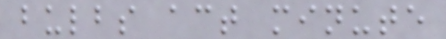bulbs act minute
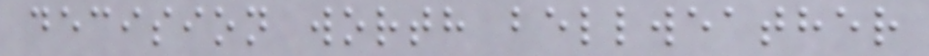decision worth bellweather
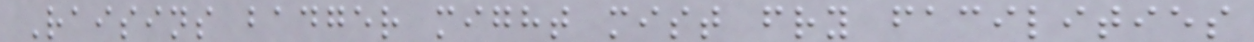Raisins badger might mist fry facilities
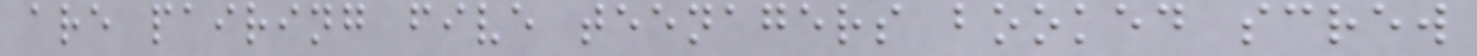are pairing five teenagers booked screw
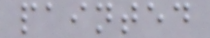painted
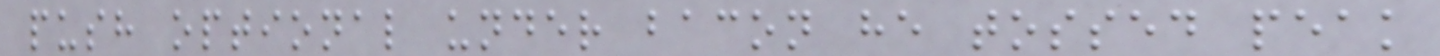push optional under bacon he tossed peak
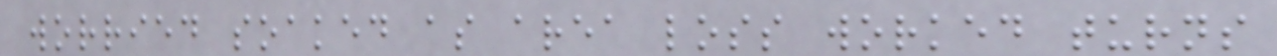worried soaked as area loss worked turns
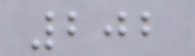202
